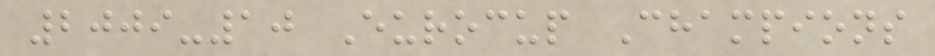2009-10 Eurocup Champions
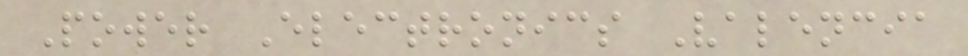Power Electronics Valencia
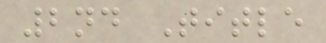2nd Title
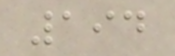194
